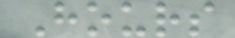Hours
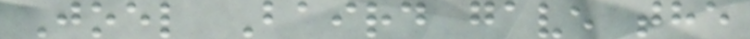Joel Baird gave the
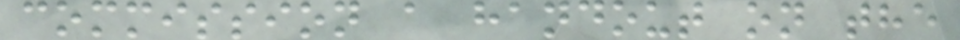commission a handout on the
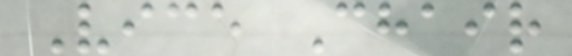Vice Chair
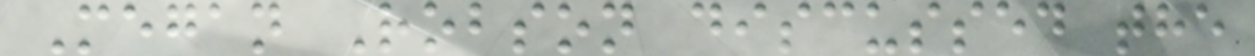Megan Robson discussed the
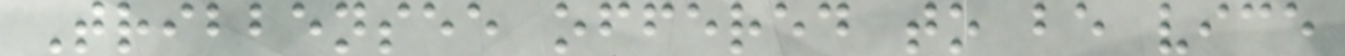Tribbensee offered to be vice
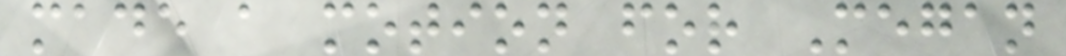made a motion for Megan
